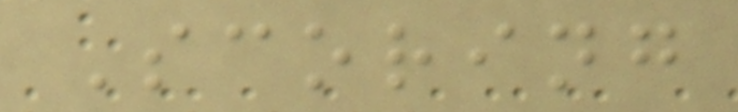Scoring
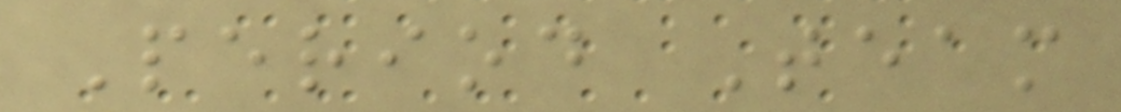Period Team
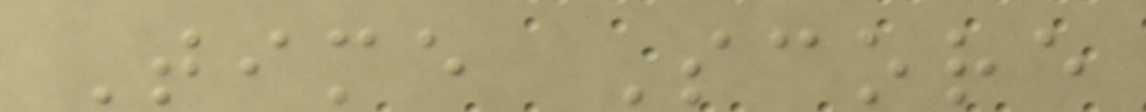Time Score
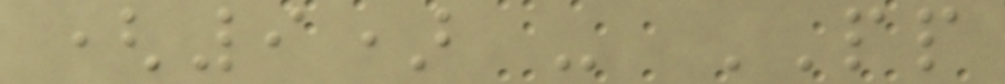(9) - PP
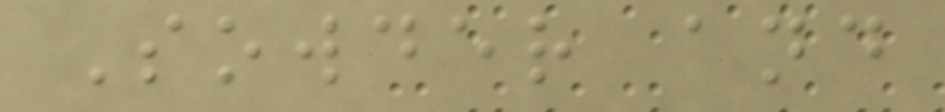Sowder and
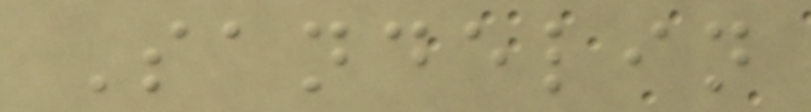Sandelin
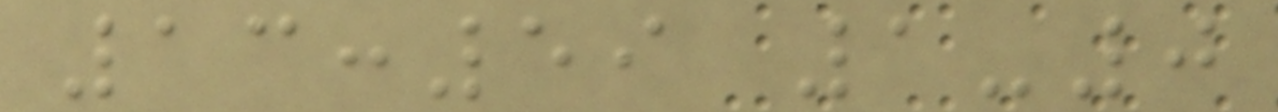13:59 1-0
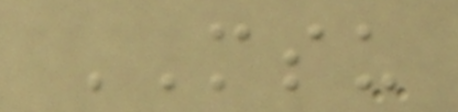MSU
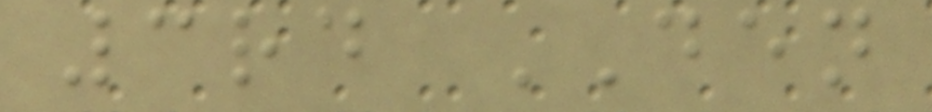3rd DEN
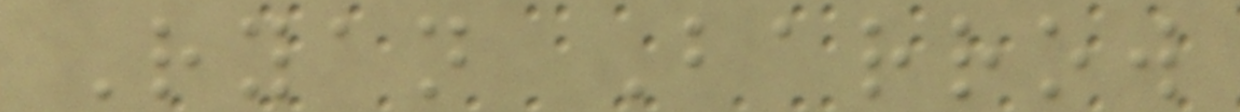Ryan Barrow
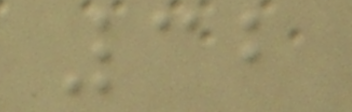32
